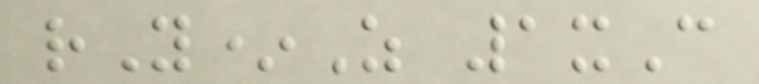rY*Z 1xC
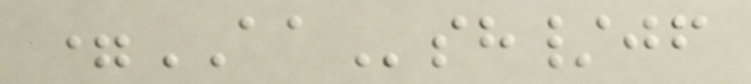=AAsh/jf
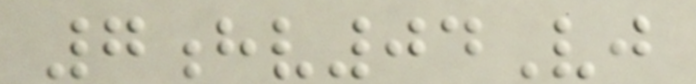7hv04Vj
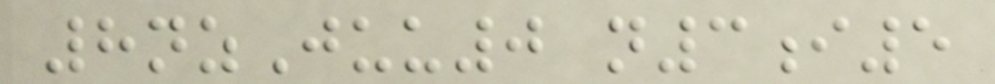8nzJuu0 n3i5
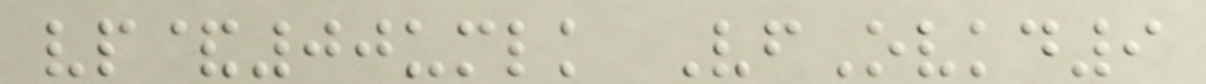vp&00umlk VfOvkd9
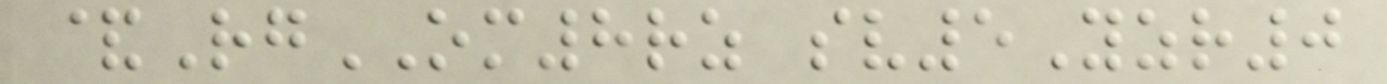&RgOM8rz sv5Yzr0
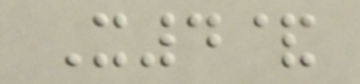X4&
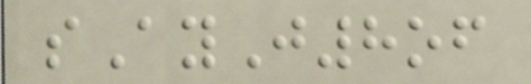sAyJ8of
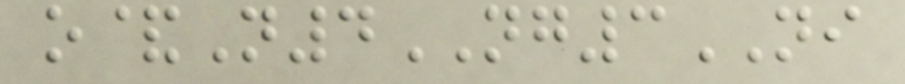o&N4NG3NI
